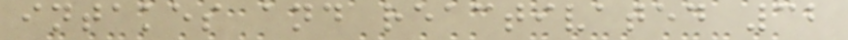intakes and reactivated 32
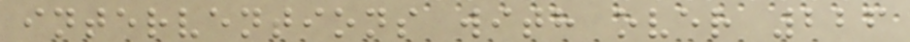interventions with over 226
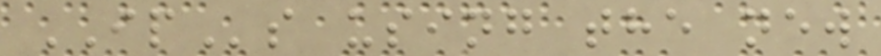IPs using the new
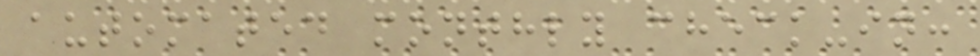automated monthly check-in:
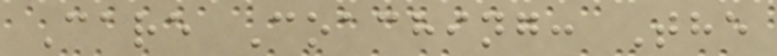Care Coaching: The
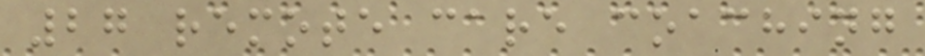27 remote care coaching
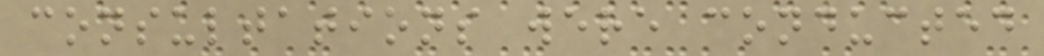consultations were conducted
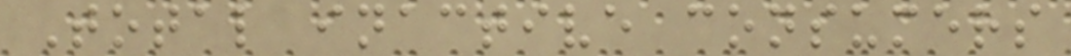Total inactive consumers
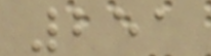251
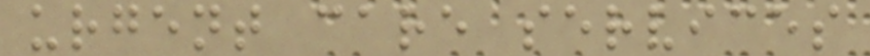urgent care services
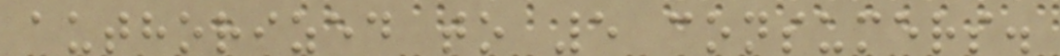authorized to 5 consumers.
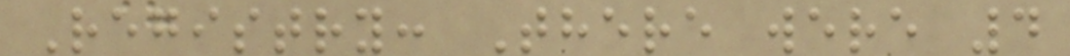Registry: There were 4
